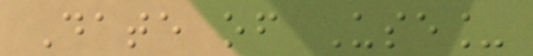Date of Use_
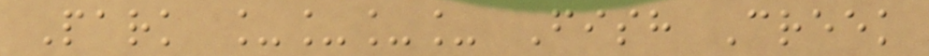Park ____ Fish Creek
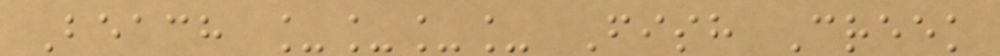Beach ____ Fish Creek
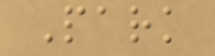Park
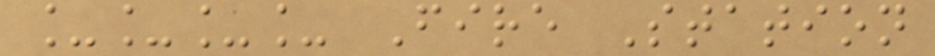____ Fire Station
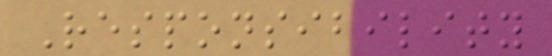Responsibility
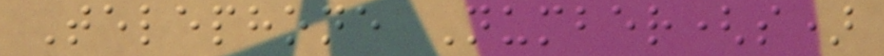Telephone Number(s)
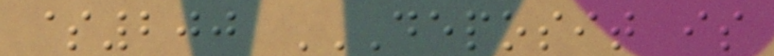$200 DEPOSIT IS
